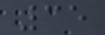35
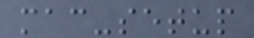mac-setup
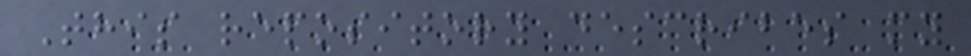This repository describes my
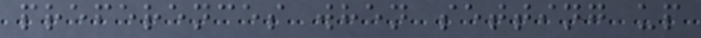preferences when setting up
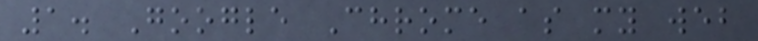1. Google Chrome as my web
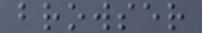browser
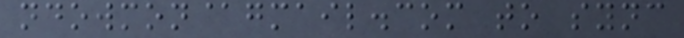ndowmon@gmail.com to sync
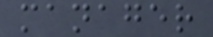manager
